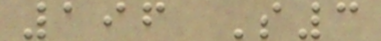196 S3
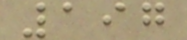197
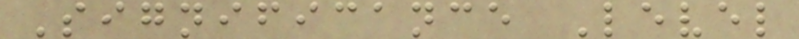Significance Level
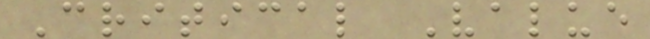Critical Value
